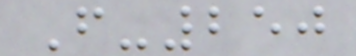F-250
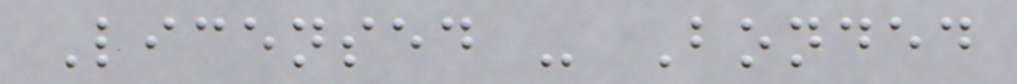Licensed - Bonded
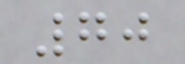70
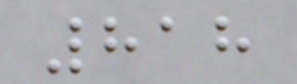818
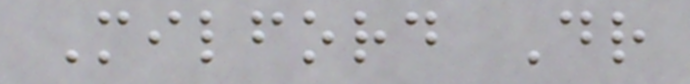Milford Dr
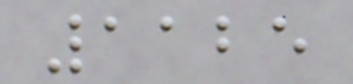1125
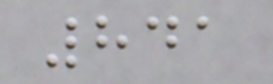841
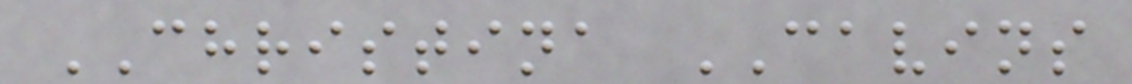CHRISTINA CAVINS
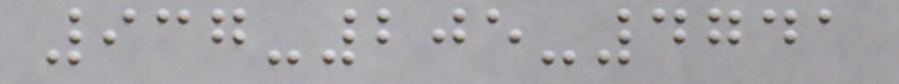937-205-4741
